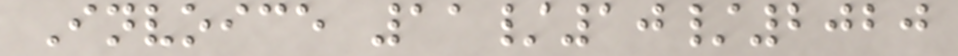Invoice 11/10/2020
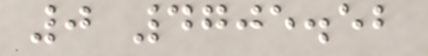0 4705.52
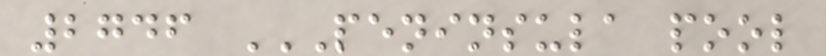2746 PENINSULA POOL
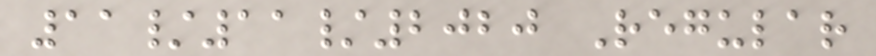11/11/2020 Regular
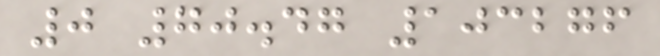0 70.47 103276
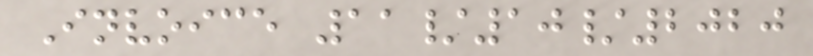Invoice 11/10/2020
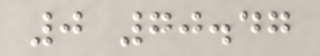0 70.47
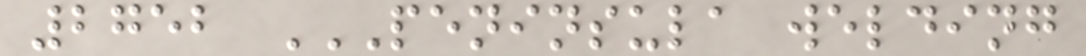2752 PENINSULA WELDING
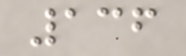136
